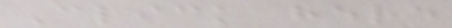Click here
